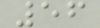56
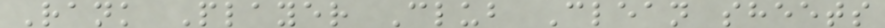Rank Player Club Clean sheets
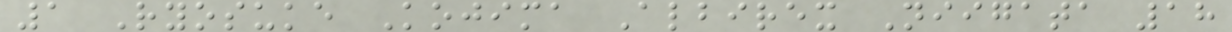1 Ryosuke Kojima Albirex Niigata 18
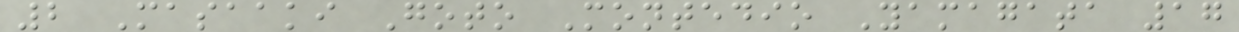2 Masaaki Goto Montedio Yamagata 17
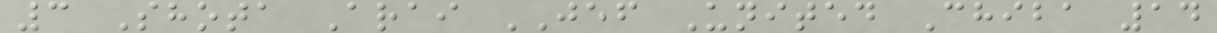3 Shota Arai JEF United Chiba 14
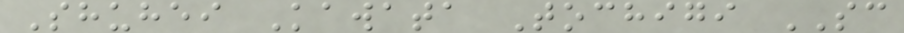Shuhei Kawata Tochigi SC
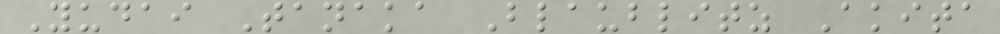Yudai Tanaka Blaublitz Akita
